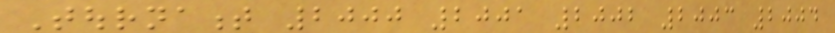Tournament 2000 2001 2002 2003 2004
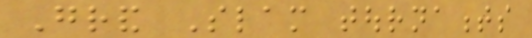Grand Slam tournaments
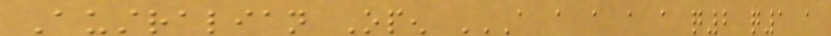Australian Open A A A A A Q2 Q1 A
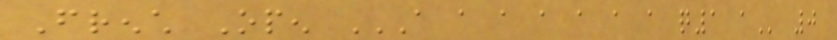French Open A A A A A A A Q1 A 0
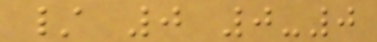/ 0 0-0
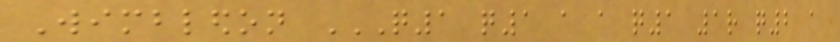Wimbledon Q1 Q1 A A Q1 1R Q2 A
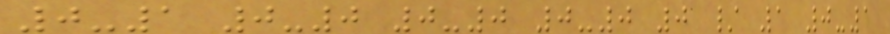0-1 0-0 0-0 0-0 0 / 1 0-1
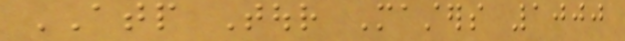ATP Tour Masters 1000
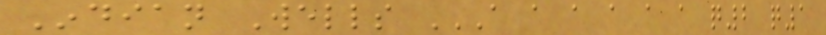Indian Wells A A A A A A Q2 Q1
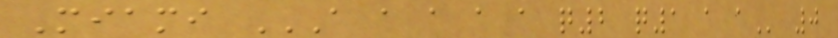Miami A A A A A Q2 Q1 A A 0
